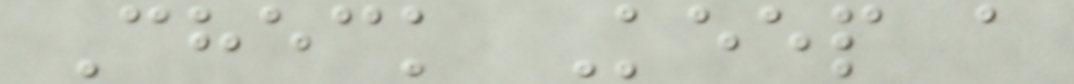Check Keep a
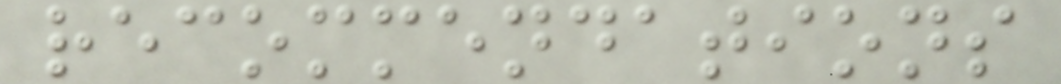recommendations
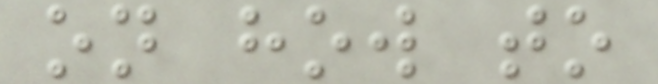on how to
